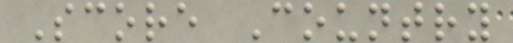Score Country
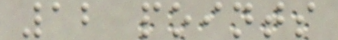12 points
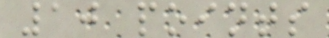10 points
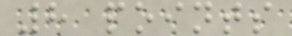8 points
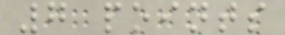7 points
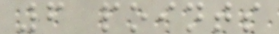6 points
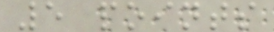5 points
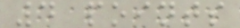4 points
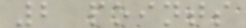2 points
